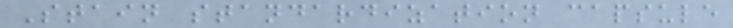Stain standardization capsule
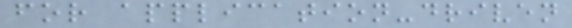for application-driven
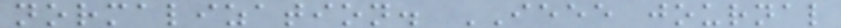normalization. IEEE journal
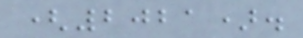(2021).
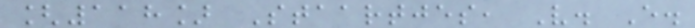[118] Staartjes, V. E.
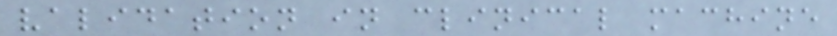validation in clinical machine
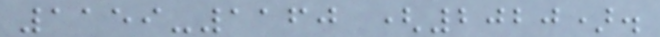1159-1160 (2020).
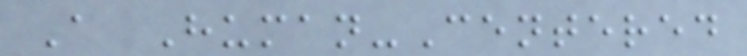A Human-Centered
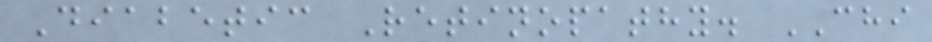Diabetic Retinopathy. CHI
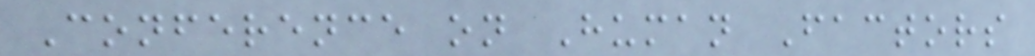Conference on Human Factors
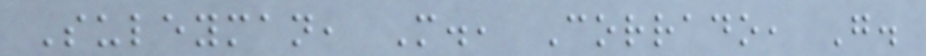Suleyman, M., Corrado, G.
